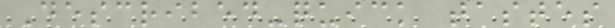Described-quick tastes
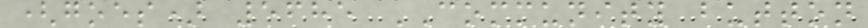(goes) 5685 COMMUNITY button
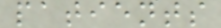patients
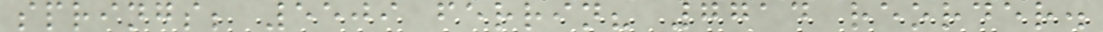springs; 5509 ferrin? 7714 reorder.
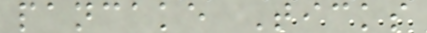pancake Ticks
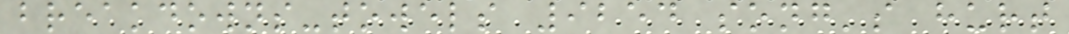breakdowns-towels 9254 song's hurt
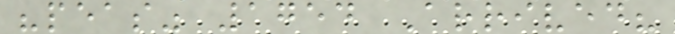"peas" 1754 Arrived?
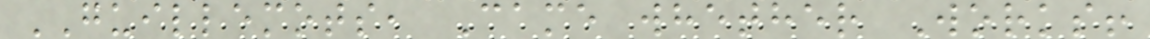GUILLEMOTS, Came whether Works!
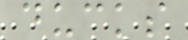ducks
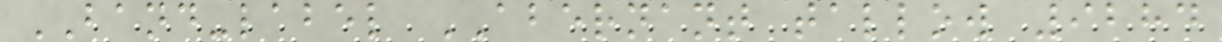BAND-label ABERNANT tallow 9284
